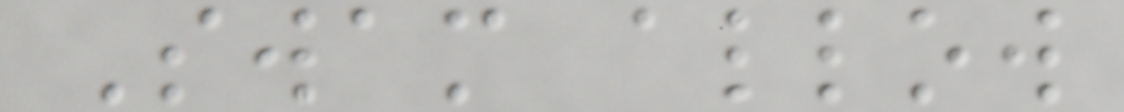Swam allow
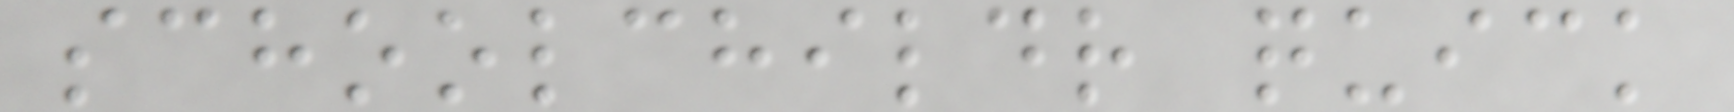schoolchildr quick
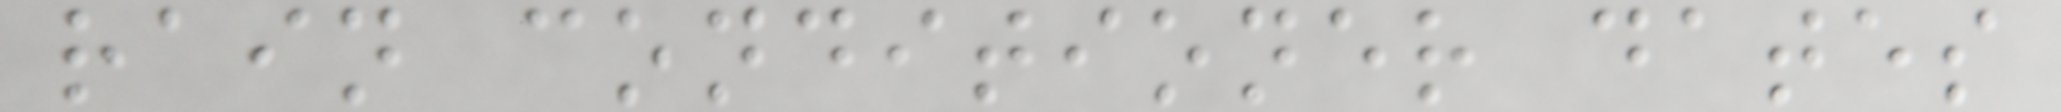rain conditioner dates
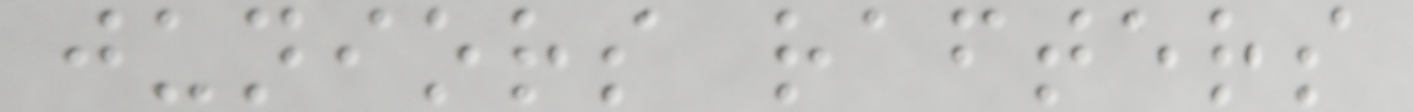juniors rafters
